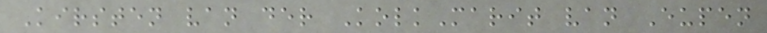Kirsten van der KolkMarit van Eupen
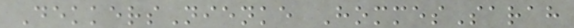DekkersNienke HommesSarah
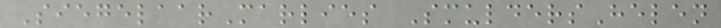SiegelaarMarlies SmuldersHelen
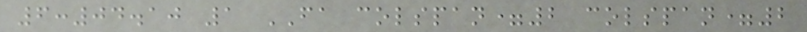6:04.10 1 FA colspan=2 colspan=2
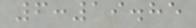6:19.85
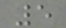5
